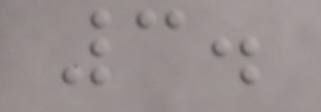3.
